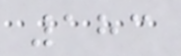183
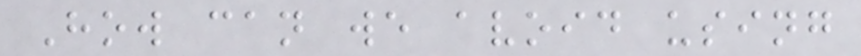How can we avoid using
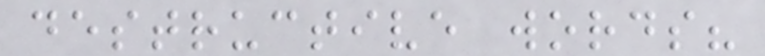destructive words?
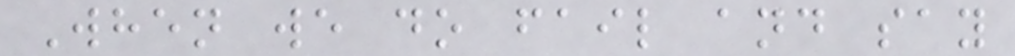When we do fail and say
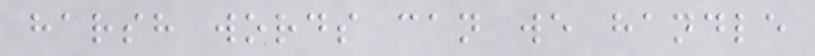harsh words can we handle
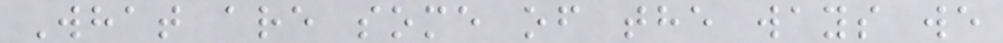What are some of the ways we
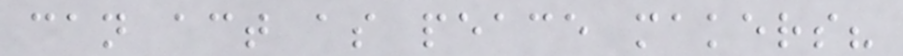can act as peace makers?
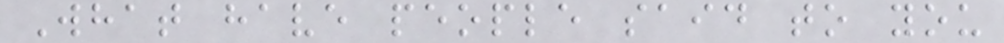What have people said to you
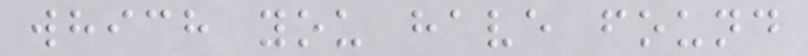which you have found
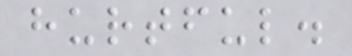hurtful.
